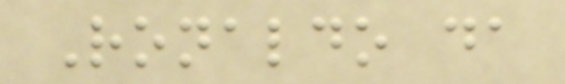Ronaldo da
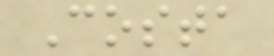Costa
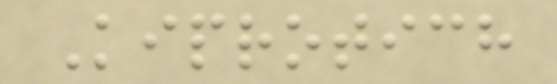Kiprotich
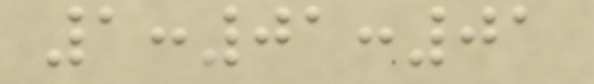1:01:01
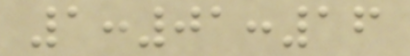1:01:16
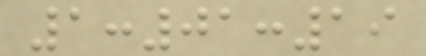1:01:19
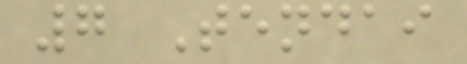7 Tendai
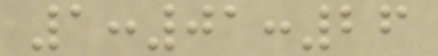1:01:26
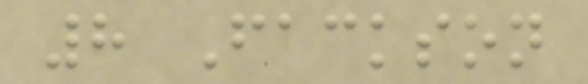8 Fackson
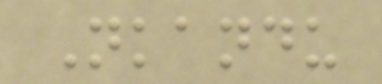Nkandu
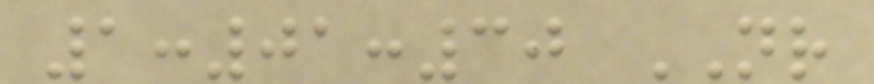1:01:30 NR
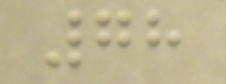78
